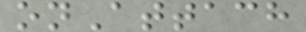onAttach
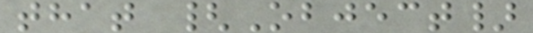that {Object}
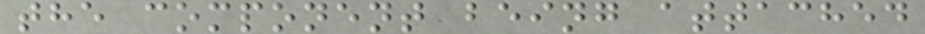the component being attached
